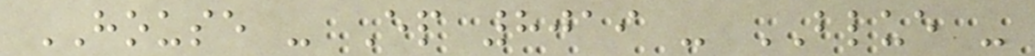HOUSE - Ep 8019 - BLUE -
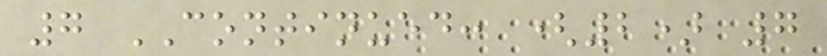7 CONTINUED: (2) 7
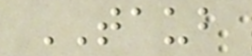TAUB
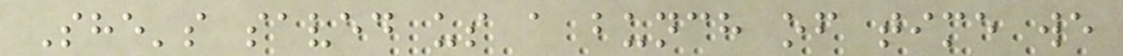She's saved us a bunch of time we
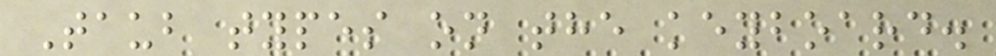Taub types on the keyboard.
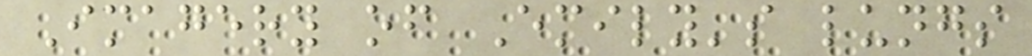Imagery of Emily's lungs
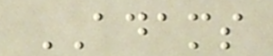ADAMS
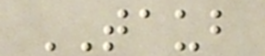TAUB
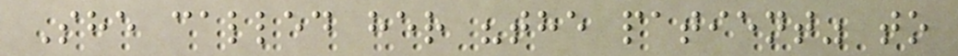She called her "the patient" to
